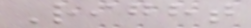Right
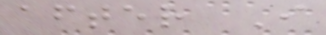after I
